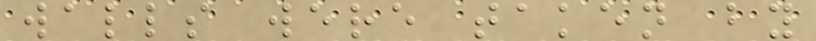walls were taken by
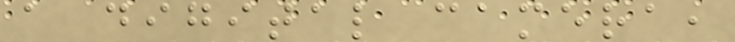a digital camera,
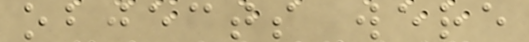objects were
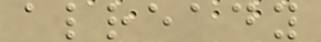already
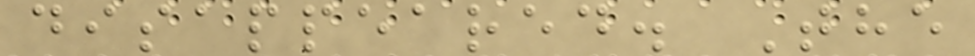disappeared. The
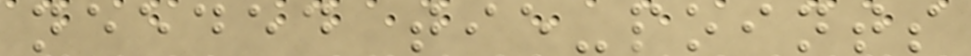needed tie-points
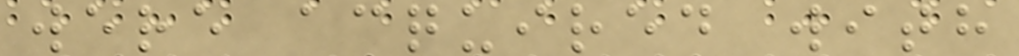were acquired with
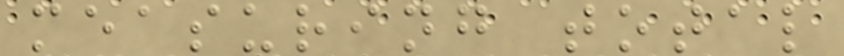measuring total
